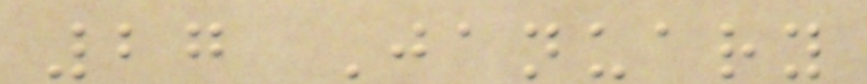27 January
